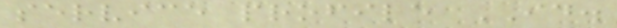service profile ID.
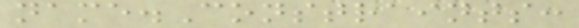name.Constraints:
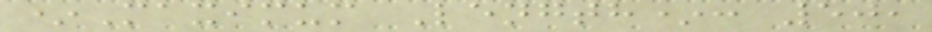*Maximum Length*: 50,
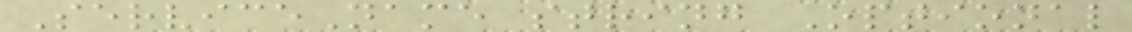ServiceName string Optional
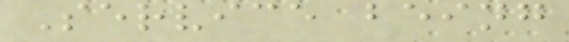Service being
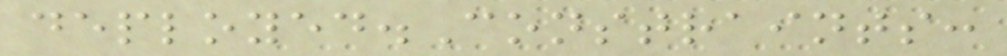deployed.Constraints:
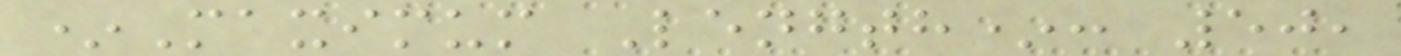*Maximum Length*: 50,
